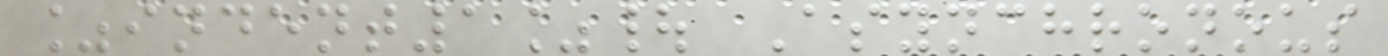%indent1%| Asynchronous
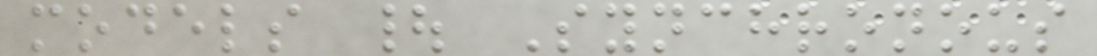models | Synchronous
